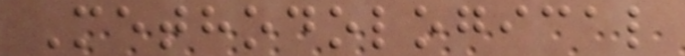Methodological
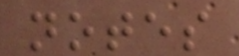notes
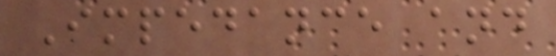Impedance and
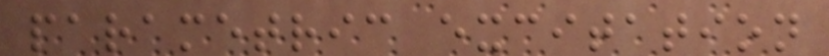parametric excitation
